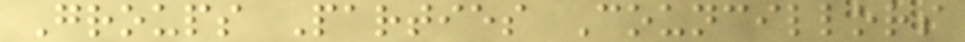Groups Parties Councillors
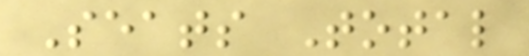Seats Total
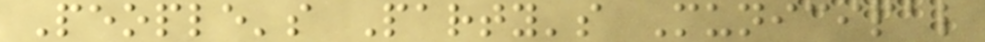People's Party's Municipal
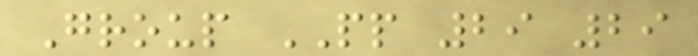Group PP 29 29
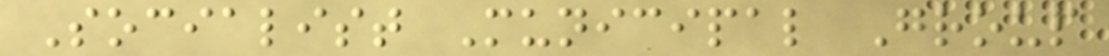Socialist Municipal Group
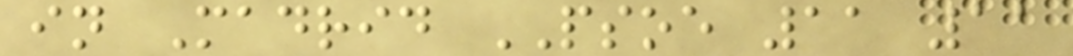in Madrid PSOE 11 11
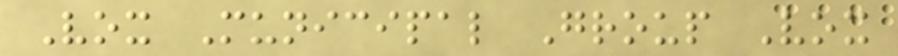Vox Municipal Group Vox
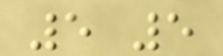5 5
